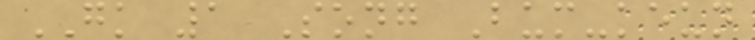GK 1 Song Bum-keun
